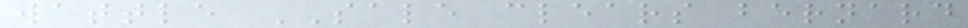wattle SALE clears bernard
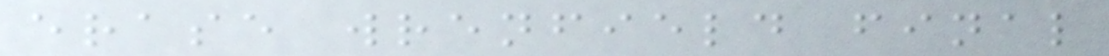erase wrenfield final
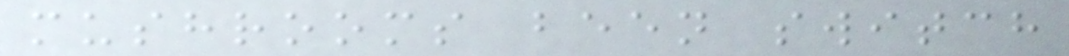mushrooms been switch
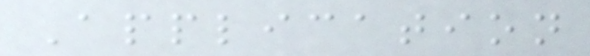Application
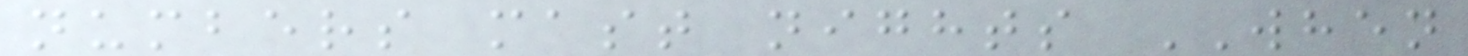numbers mast nights WHEN
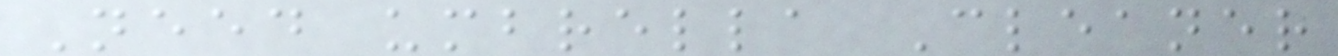Need umbrella Cleaner
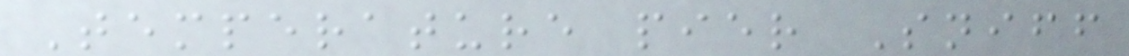Temperature pier Sniff
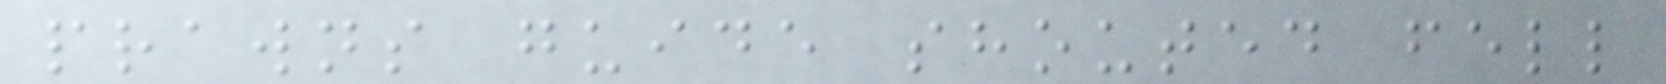prawns guide shouted fell
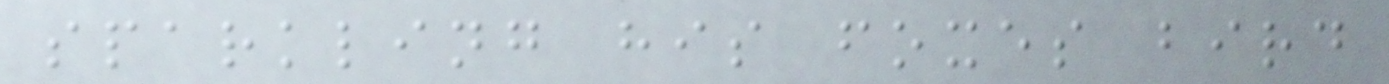sparkling his foxes bird
